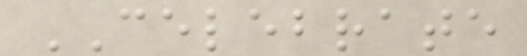CELEBRATE
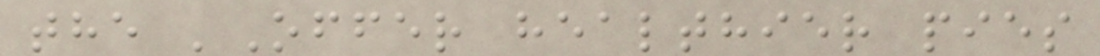the 'Offer healthier pies
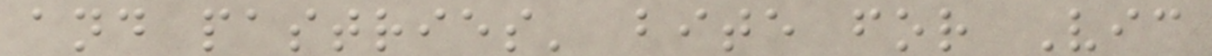and pastries' bite for Vic
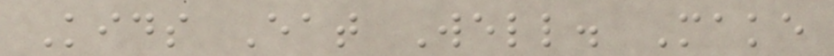Kids Eat Well. Make
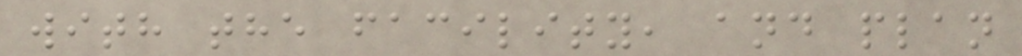with the facility, and plan
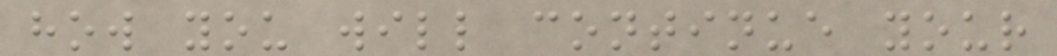how you will continue your
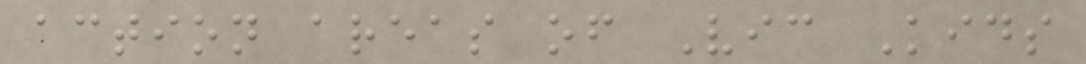action areas of Vic Kids
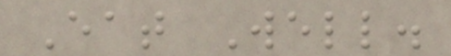Eat Well.
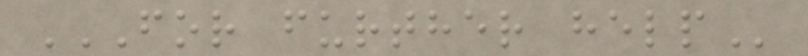FOR FURTHER HELP
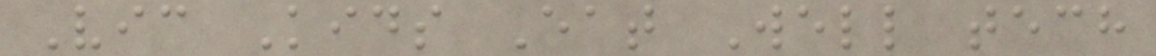Vic Kids Eat Well tech
